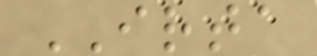IRTA
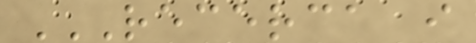RECERCA I
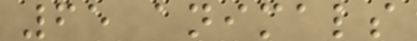65 animals
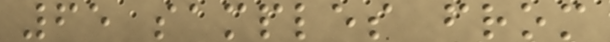65 samples from
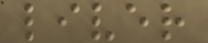liver
